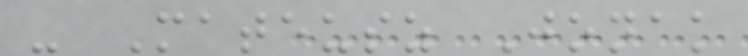- Mateusz Jonak
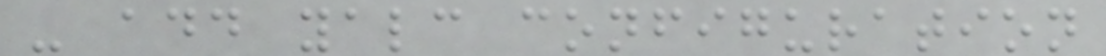- add yalc configuration
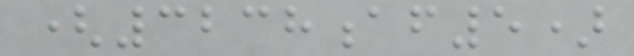(3238af5)
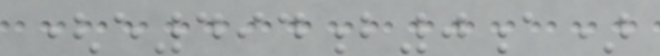(e494b0a)
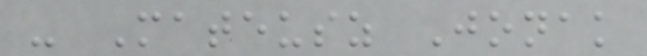- Mateusz Jonak
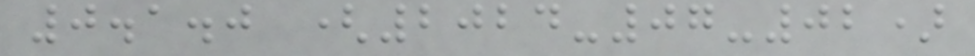0.1.0 (2024-07-02)
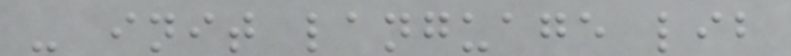- init language lib
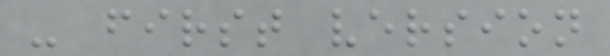- first version
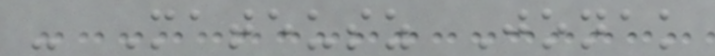- Mateusz Jonak
